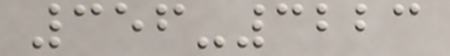356-3223
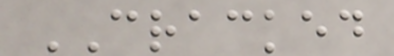CRACKED
